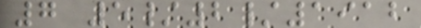7 5/2/1912
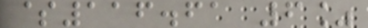$116.61 6%
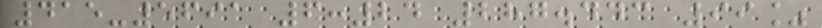415-5691 6:24 287.443 99%
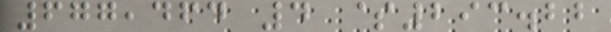677,464 4 $293.22
